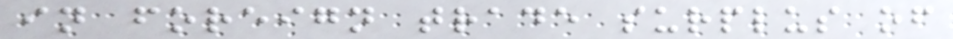in foreign trade surplus of
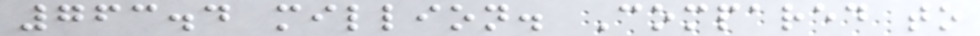763.4 million. Compared to
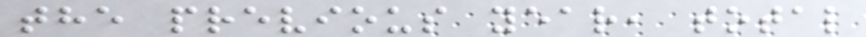the previous year, total
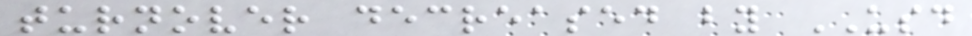turnover decreased by USD
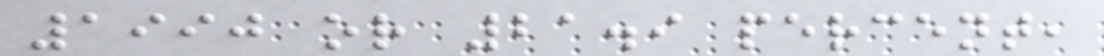1990 or 21.9 percent,
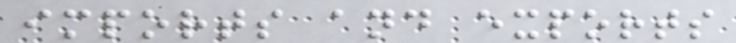imports and exports
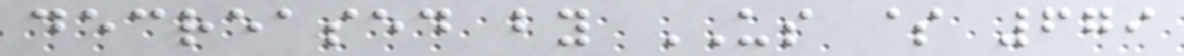decreased by US $ 679
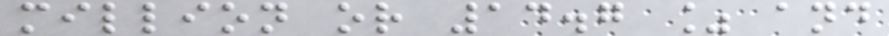million or 14.7 % and
